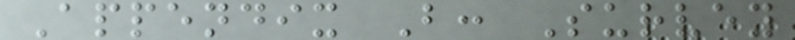Appendix B: Survey
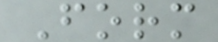Form
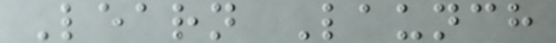Learn Launch
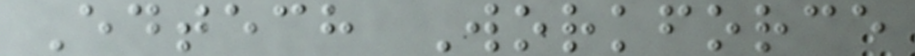Edtech Workforce
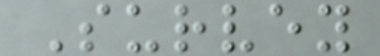Survey
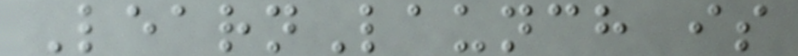LearnLaunch is
